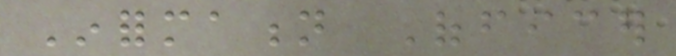Information Officer
